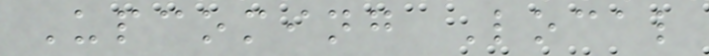Upcoming Local
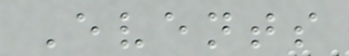Events
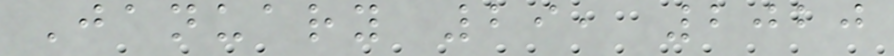January 29, 2020
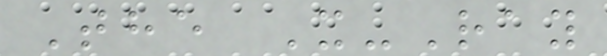The X-Ray
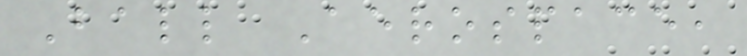Ball Aerospace,
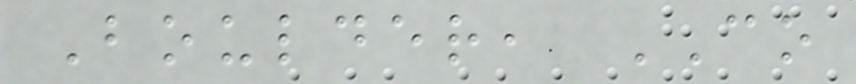Boulder, CO
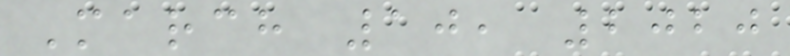March 10, 2020
